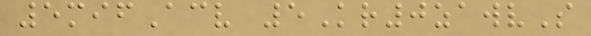5mifAcv 5Kr0zawvS
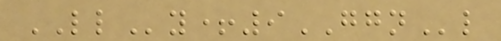LLy+9GGNl
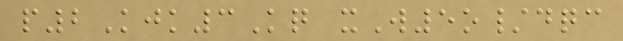p2Kjk3Kq xW5o/dqc
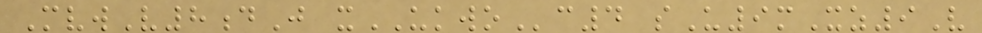MvwV8dJ xUKWOc4 sU9mXz9V
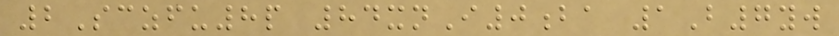2Sczfu8p 84xnI0ba 1B7yw
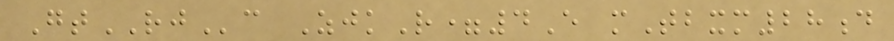GtRJc ZjkR=4E mTbxm28d
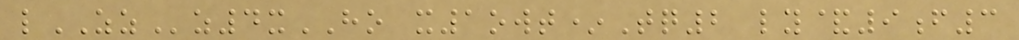lZZz4xHO x1owt*Tq2 ly&9f3
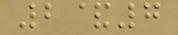2&7
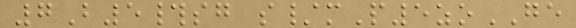7B5#sg s/mP5zoGE
